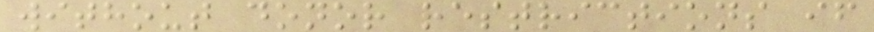without donor restrictions if
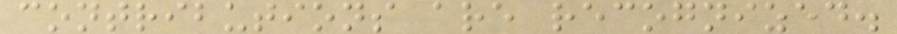contributions are recognized.
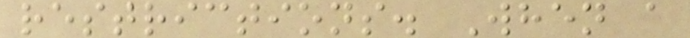restrictions. When a
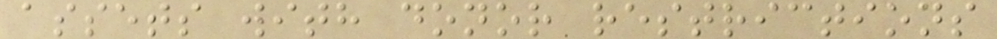assets with donor restrictions
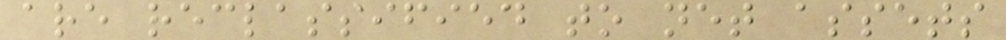are reclassified to net assets
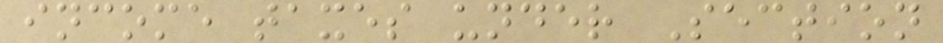income taxes under Section
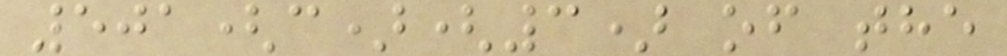501(c)(3) of the
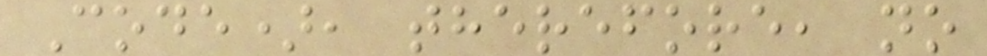Code), therefore, no
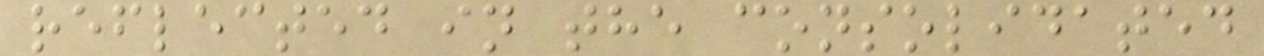reflected in the consolidated
